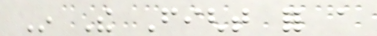In The Fight for a
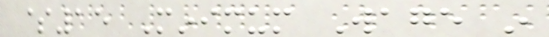$15 Minimum Wage in
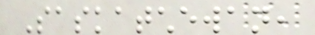Saskatchewan,
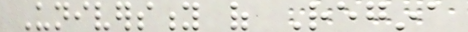University of Regina
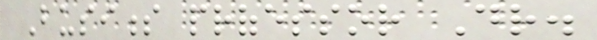Business professor Dr.
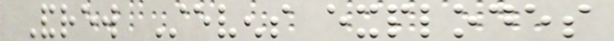Andrew Stevens explodes
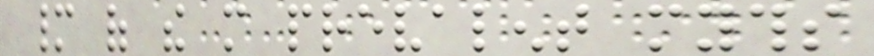many of the more prevalent myths
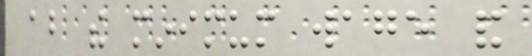about the minimum wage and
